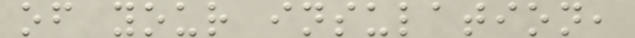of your insulation,
